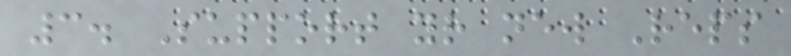3. Support your new Reps
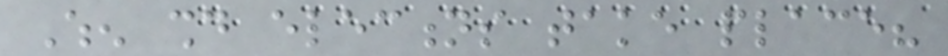When should elections take place?
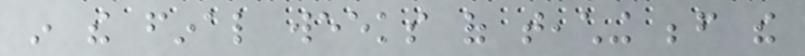in the final weeks of teaching before the
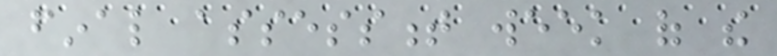final assessment week of the
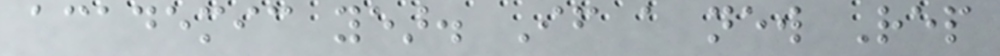academic year. If a new Rep
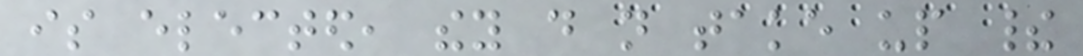is elected, they do not take up their
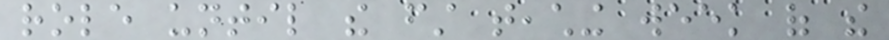role until the first teaching week of the
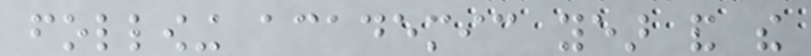following academic year and the
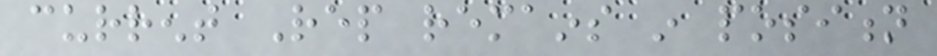current Rep remains in position
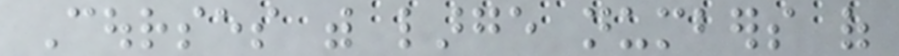Courses with large numbers of
